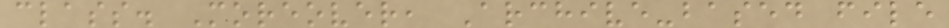class. Moreover, Archive-based file
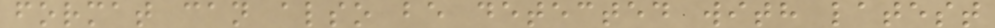format can also be detected with latest
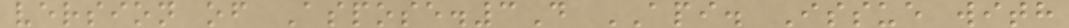version of Aspose.3D API. Issue with
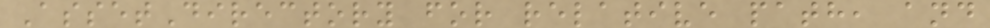AssetDirectory for relative path, and
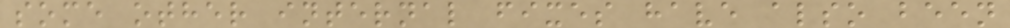some other internal fixes have also been
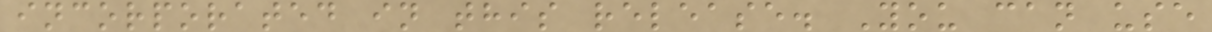incorporated in this release. You can use
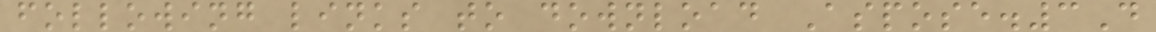following links to download Aspose.3D
